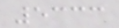5333
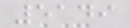5149
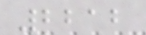2212
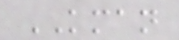KMAN
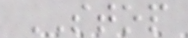STOP
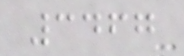3467
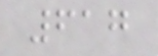617
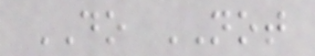DO NOT
